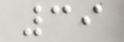39
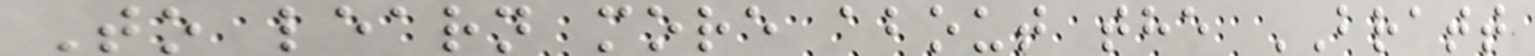To learn more about the BRATT
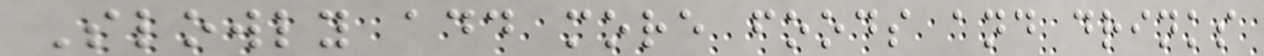Slowly add more foods and drinks
